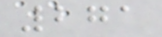271
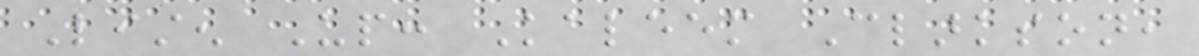Listen Up: Kaleem Clarkson,
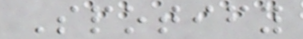Spotify
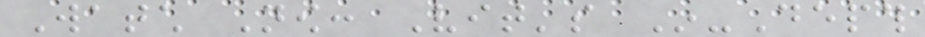Watch Now: Vit's In-Depth
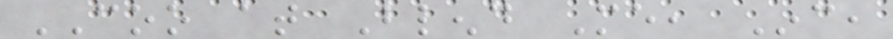COO at Blend Me, Inc,
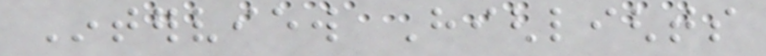Interview Highlights
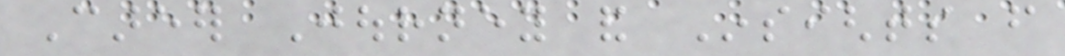Career Journey and Insights from
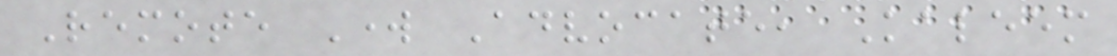Remote Work Advocate, Kaleem
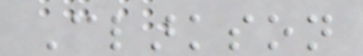Clarkson
